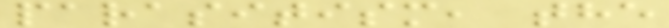parasitism, the
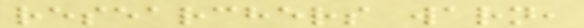researchers warn,
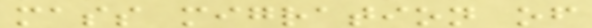mass migration of
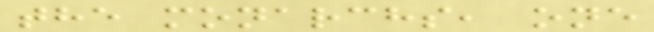the monarchs, one
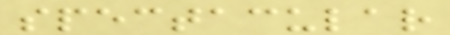spectacular
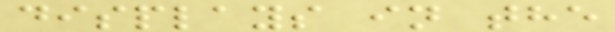displays in the
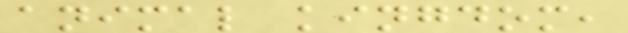animal kingdom,
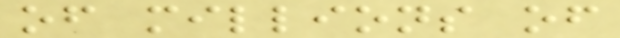of millions of
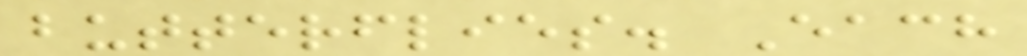butterflies. Each
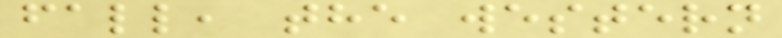fall, the western
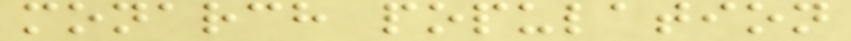monarch population
